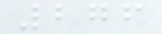276
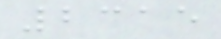2315
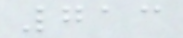713
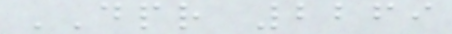DPR 2269
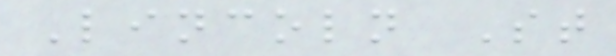Lincoln St
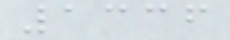1336
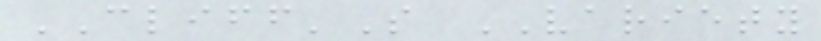CLIFF'S VARIETY
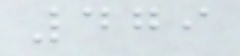479
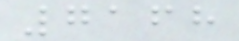7168
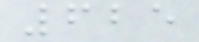625
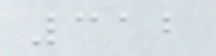312
